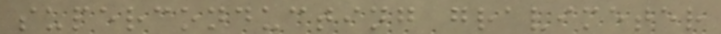superconducting gravimeter
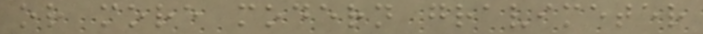or more modern gravimeter
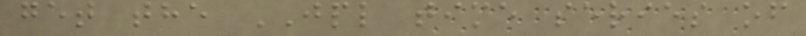get the JPL time series of
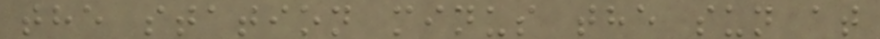the station minus the sun at
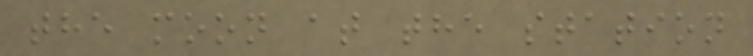the moon at the station
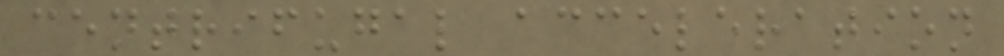centrifugal acceleration
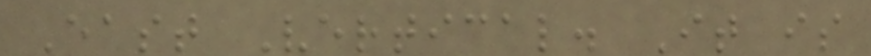East Vertical. It is
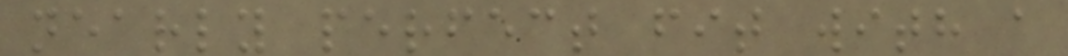nearly perfect fit with a
